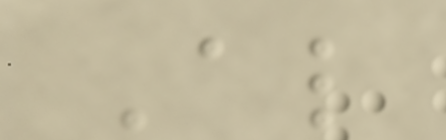Also
